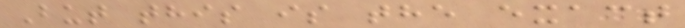But this is the exact
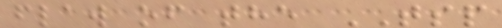flaw of the TSP
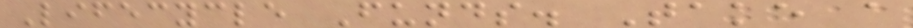Lifecycle Funds. Take a
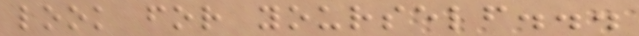look for yourself...
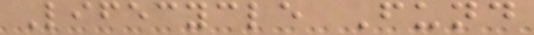Lifecycle Fund
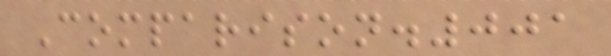Comparison.001
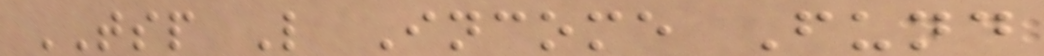TSP L Income Fund
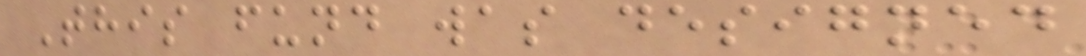This fund was designed
